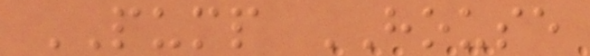PUMP HOUSE
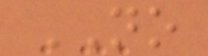NO
